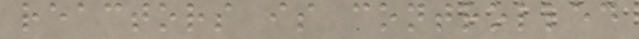reactors is controlled
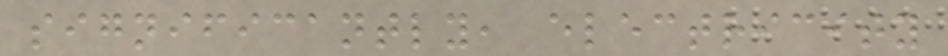significantly, electricity
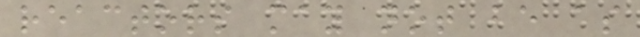reactors may not be as
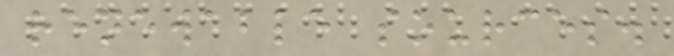renewable sources.
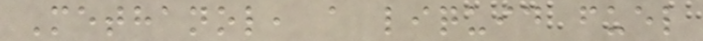Methanol, a liquid fuel
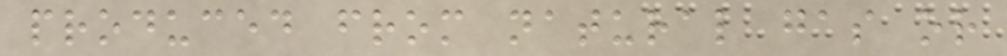produced from natural gas or
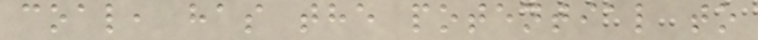coal, has the potential to
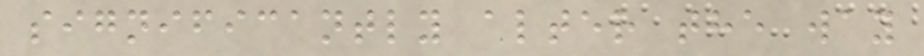significantly alter the way
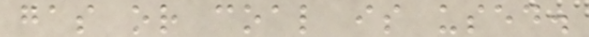gas or coal is used.
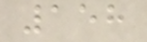158
